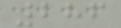286
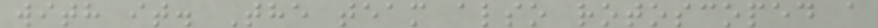with it. The team also rotoscoped a
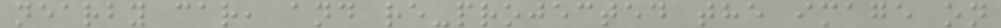nearby car, and re-projected the image on
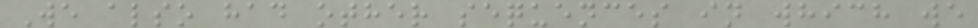We also had other sequences in which we
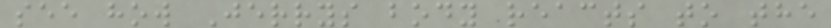see how Jerrys body reacts to the
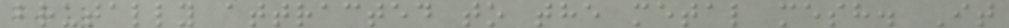brutally attracted to the metal mesh. It
